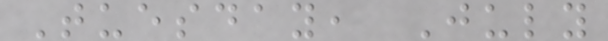Tuesday, July
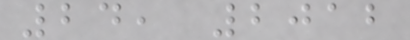24, 2012
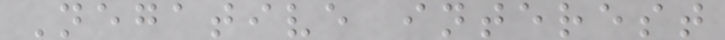Negative interest
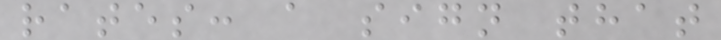rates: a sign that
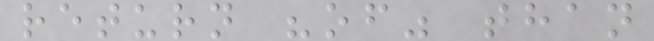return "of" than
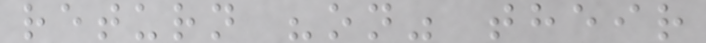return "on" their
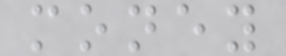money
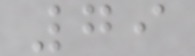79
